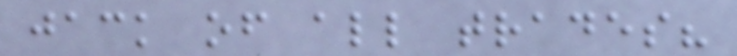jack of all trades?
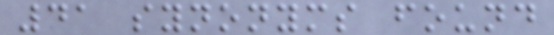41 synonyms found
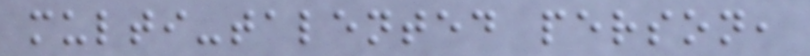multi-talented person,
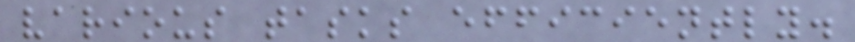various tasks efficiently.
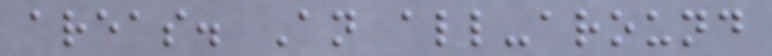areas. An all-around
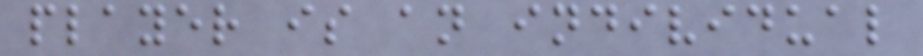player is an individual
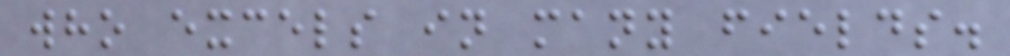who excels in many fields.
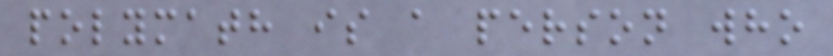polymath is a person who
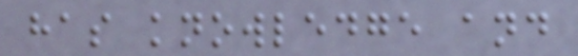has knowledge and
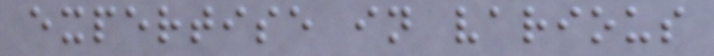expertise in various
